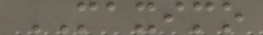MAXIMO
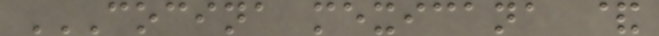COCINA MEXICANA &
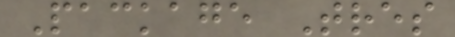Package Tres
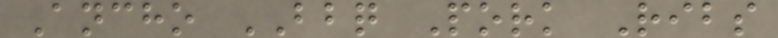Ancho BBQ Pork Ribs
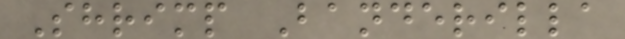Shrimp Banderilla
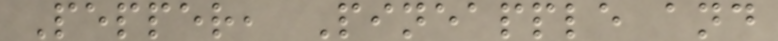Pepper, Pineapple and
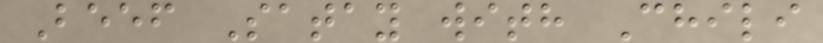Beef Satay with Chili
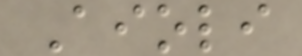Aioli
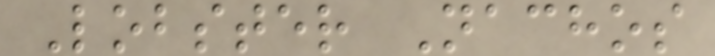Lobster Nachos
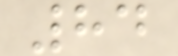84
